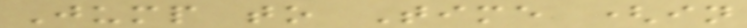Jump to Time (in
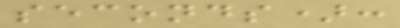seconds):
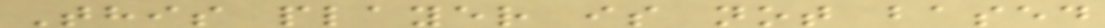This player is not based
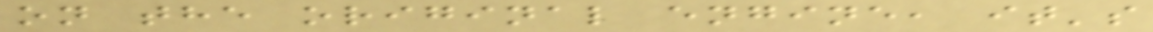on the original engine, it's
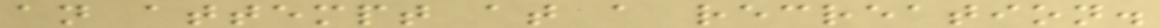an attempt at a recreation.
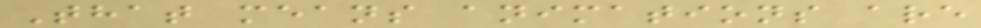That means animations are
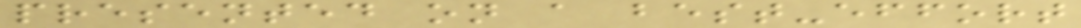presented on a best-effort
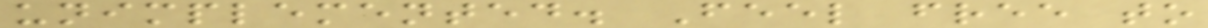unimplemented. Feel free to
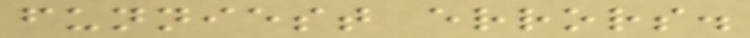funniest errors.
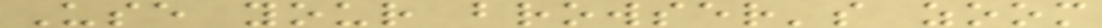Use your browser's zoom
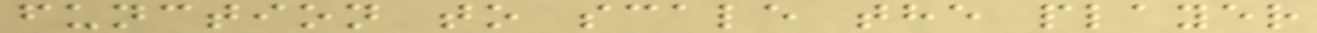function to scale the player
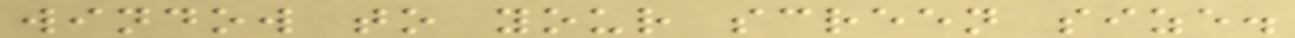window to your screen size.
